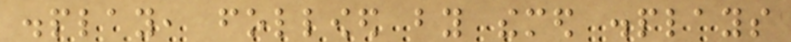display, followed by themed displays
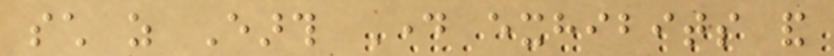such as Earth Day exhibits and
